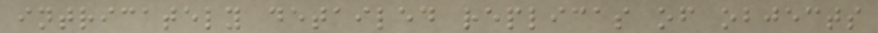intricately detailed replicas of objects
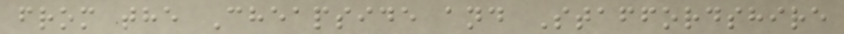from the Cheapside and Staffordshire
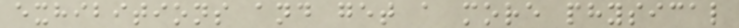exhibitions and get a more physical
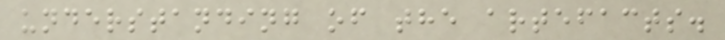understanding of the artefacts.
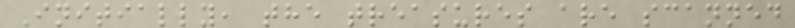Initially, the treasures are scanned
